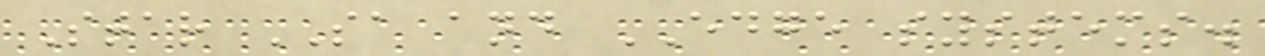Star SA and EDGE systems.
